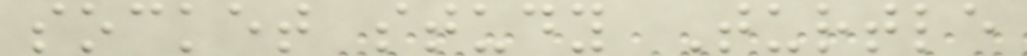socket study Turtle
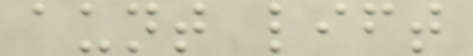aunt lift
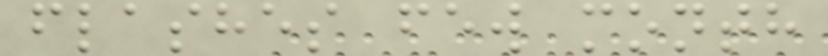flashes few month
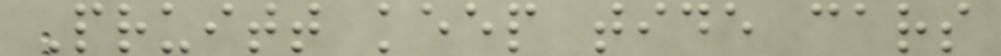Pruitt keep tide cars
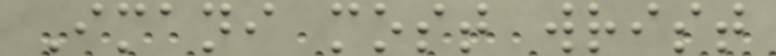Imani most wrist
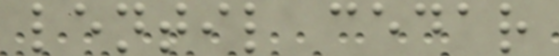lentil cedar
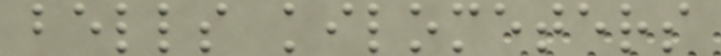bells kilometers
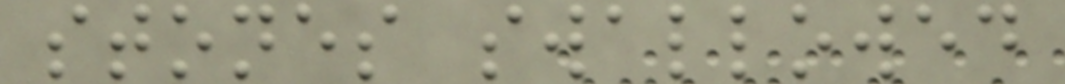stones swallowed
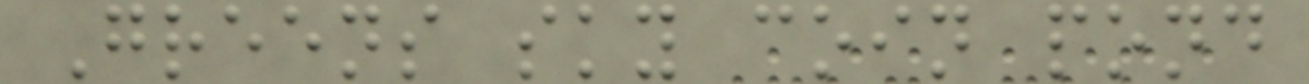Greens sky coin pond
